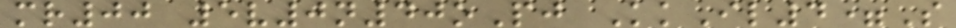mr00 5v0n40oPj KkIl4=S
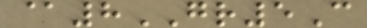@8GR5C
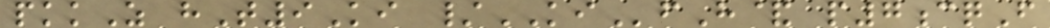pkkZ hT9Ki /KIfH& p7cqF
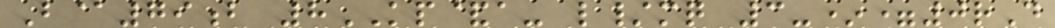B@79b 8KP&a- l/mq 3-*=0rD
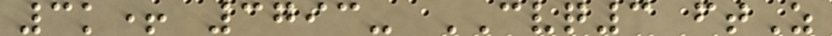3k+ 3793- CVQ3 ftZ
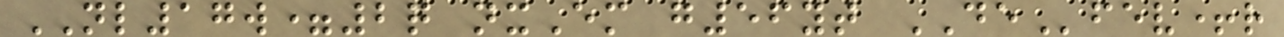NL17w=2q nxEm g56yt DEfev+r
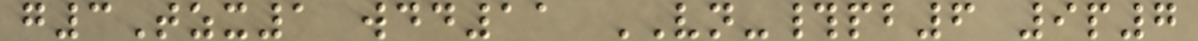g3Tzx1 wdd11 VN-#pb6 9p7
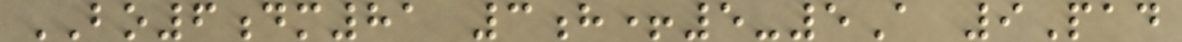BO6dm81 3h+5-5A 9Pad
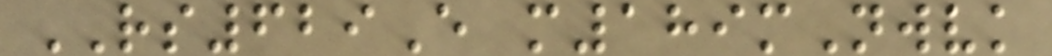RS629E m189mNwvk
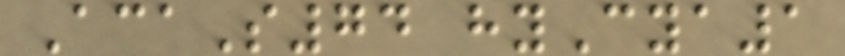AcaS74 hyCya1
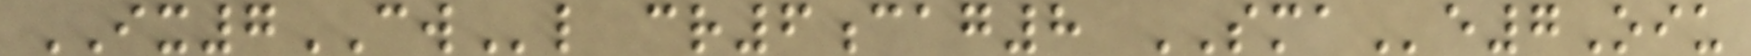IX7CWl cr6cag8 SMAe7Oiu
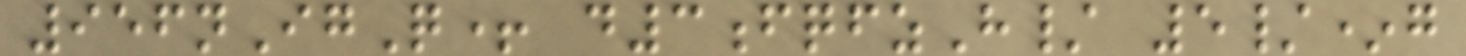956nIgQ+ d3fqfzH/ 5/*g
